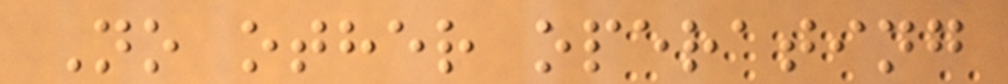No other operating
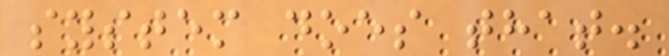system does that.
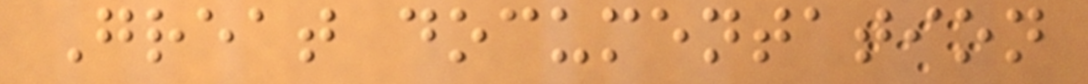Great documentation
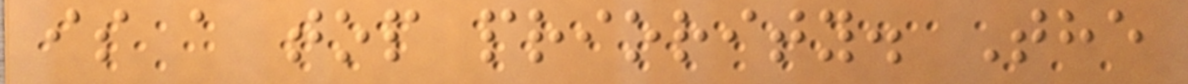is a top priority. The
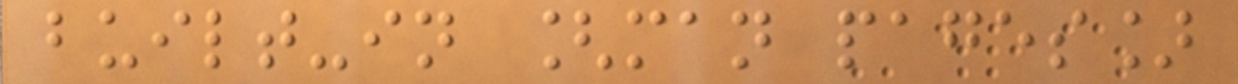built-in [man pages]
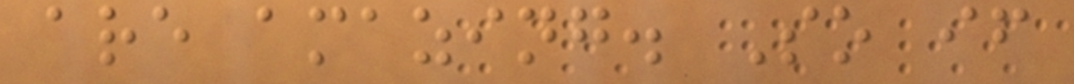are amazing. So if
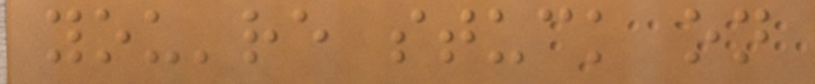you're stuck on
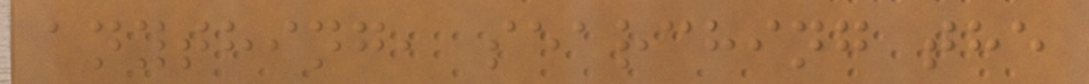anything, searching the
